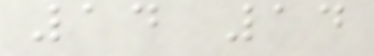14 14
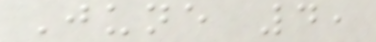June 4,
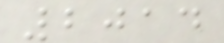2014
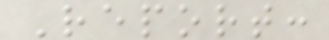Report:
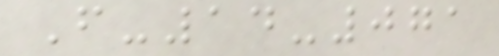F-14-071
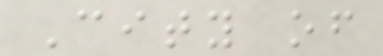City of
